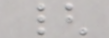{
